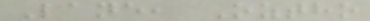Lane, Oztho
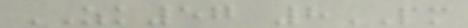ZK57 8PM
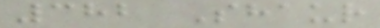382 Shaur
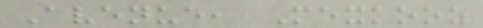Avenue, Mexkooz
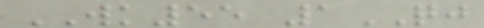WK55 1QJ
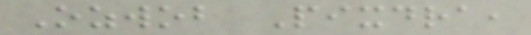Ozwob Pixdra,
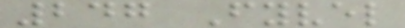247 Fyvel
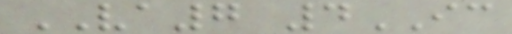VA7 4IC
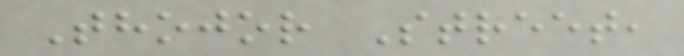Thojor Street,
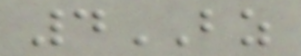4BZ
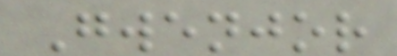Gwenjor
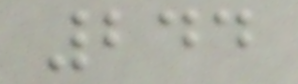244
